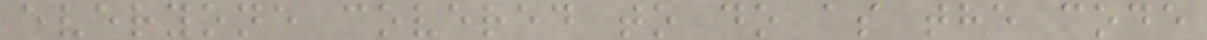everyone covered to do as the code
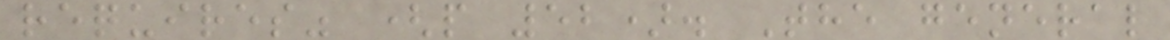requires" (p 52). The general
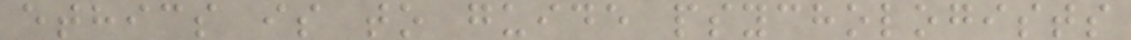ethics is to guide psychologists
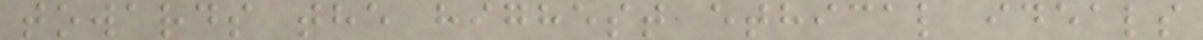towards the highest ethical ideals
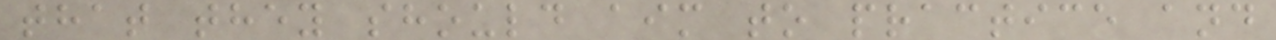that they should aim to practice and
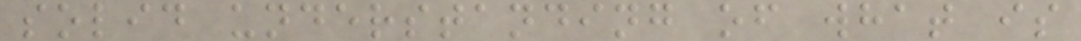solid understanding of what is
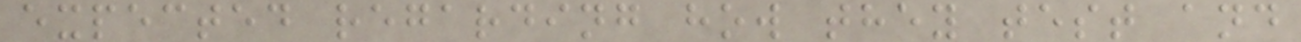expected regarding how they test and
